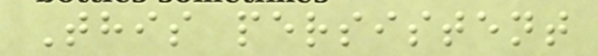This persistent
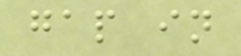gap in
